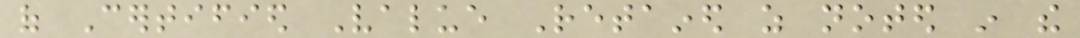of Certified Value Retained as noted in the
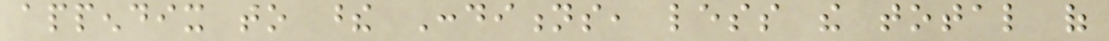appendix to these Conditions, less the total of
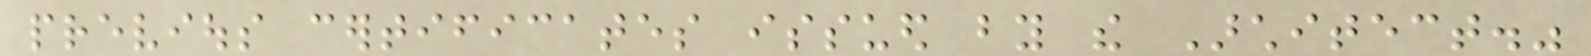previous certificates issued by the Architect."
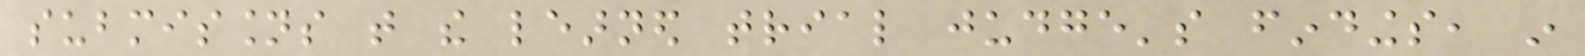submissions that the learned trial judge's findings, in
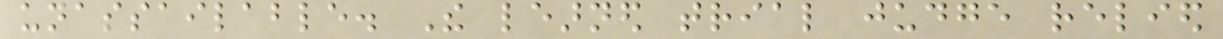unassailable. The learned trial judge relied
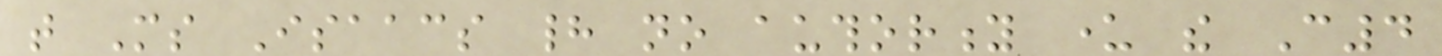that Ms Isaacs had no authority under the C4
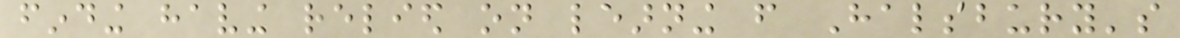finding having relied on learning from Halsbury's
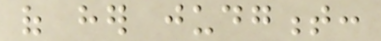of her judgment:
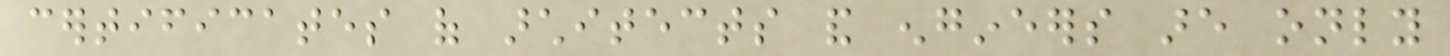certificates of architects and engineers are only
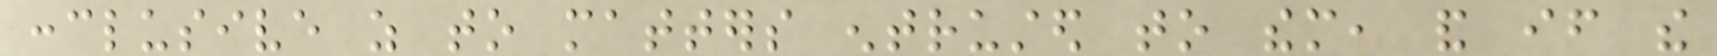conclusive as to matters entrusted to them, and if the
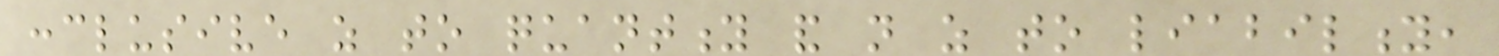conclusive as to quantity and not as to liability,
